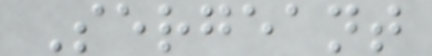Sergeant
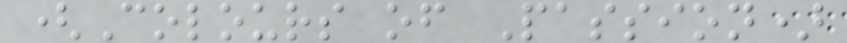(Colours of Passion)
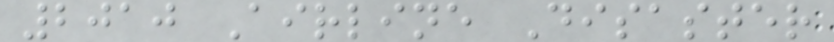2010 Airline Disaster
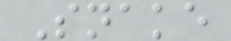Snake
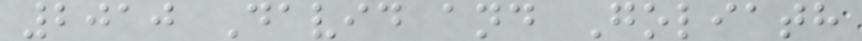2010 David and Goliath
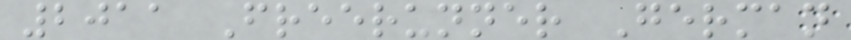2011 Freerunner German
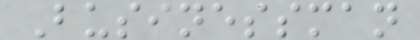Businessman
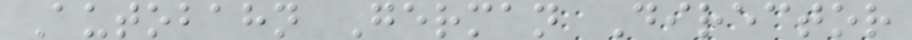Autobahn German Director
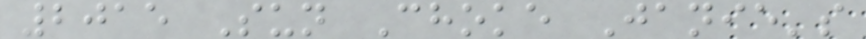2015 Sun Choke Janie's
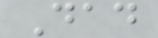Dad
